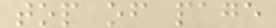top of page
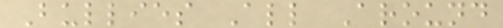Bullies All Around
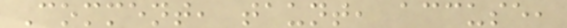Comment, taunt, accuse,
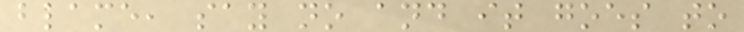blame, say no and it goes to
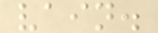vain.
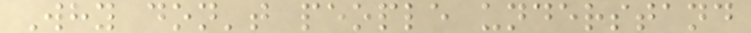Why don't people understand
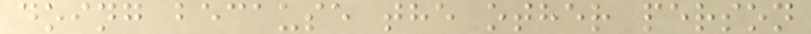doing because the other person
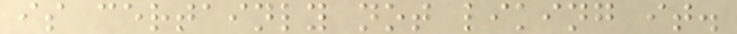is certainly not liking it.
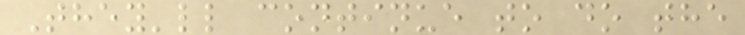They'll continue to do the
